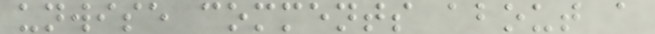unwise comments about a
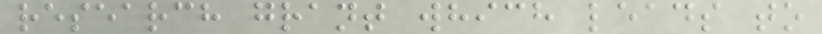research grant which leads to
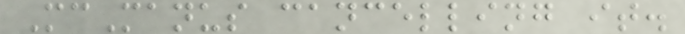McManus cancelling it.
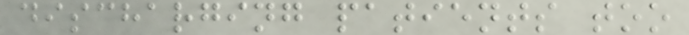discharging patients too
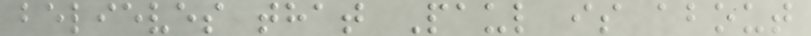believes that Paul is about
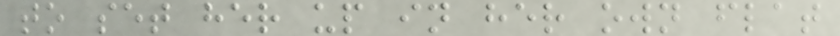to set her up in her own flat
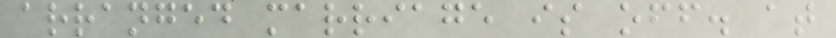arranged marriage is off. at
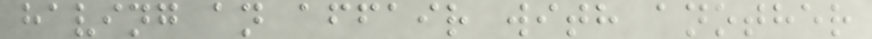having an affair with another
